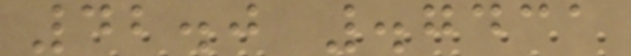42.0 .7431
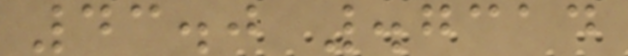43.0 .7314
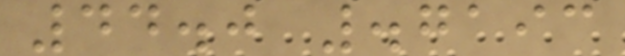44.0 .7193
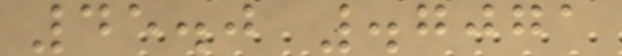45.0 .7071
